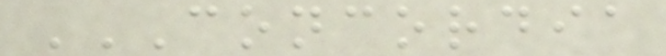CONCORDIA
